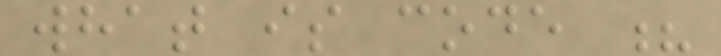what is code ?
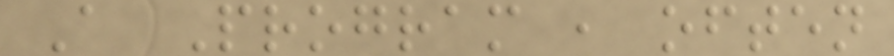A Program , often
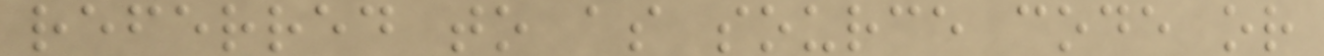referred to as source code or
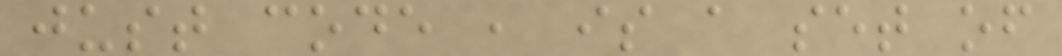just code , is a set of
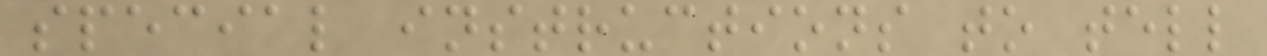special instructions to tell
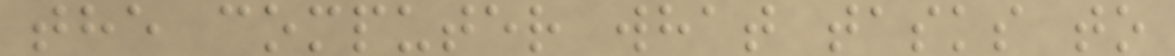the computer what tasks to
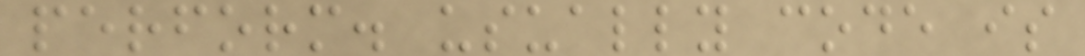perform. usually code is
